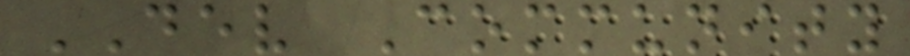DEV Community
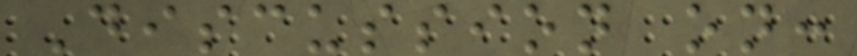Discussion on:
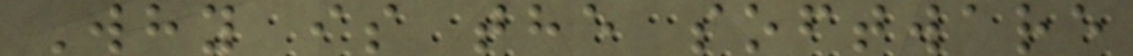Why is the software
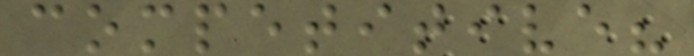competitive?
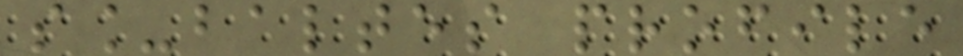s_baltes profile
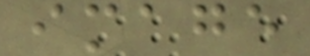image
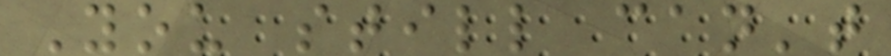You still can't
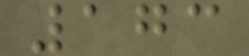173
